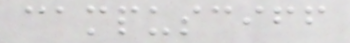campusciff
